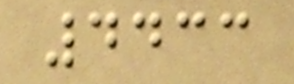4433
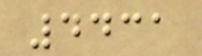4431
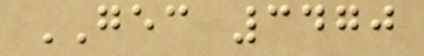GEC 3470
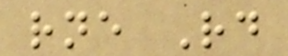rne Rd
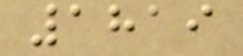1819
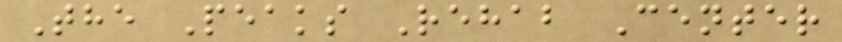The Peaks Rehab Center
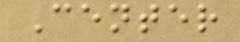Center
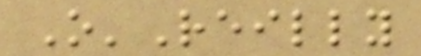O'Reilly
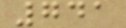741
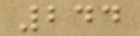244
